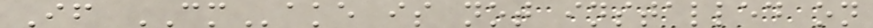If CMake is not installed on
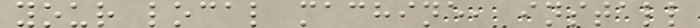your local machine, install
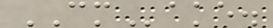CMake.
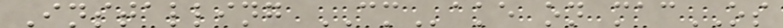Installing CMake on macOS
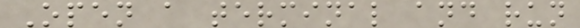Open a terminal and run
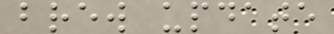brew update
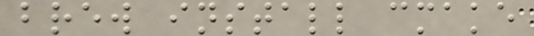brew install cmake
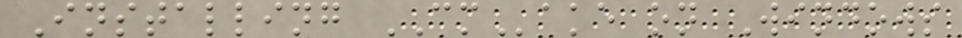Installing CMake on Windows
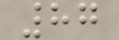87
